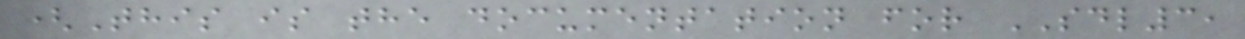(This is the documentation for SDL3,
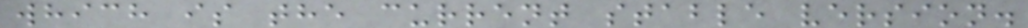which is the current stable version.
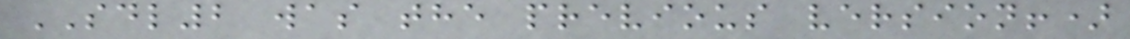SDL2 was the previous version!)
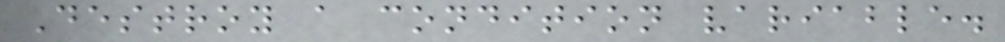Destroy a condition variable.
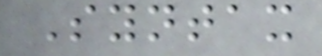Syntax
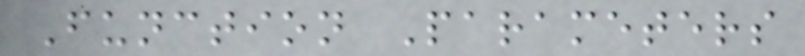Function Parameters
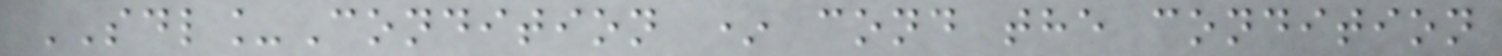SDL_Condition * cond the condition
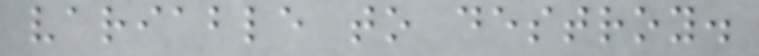variable to destroy.
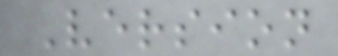Version
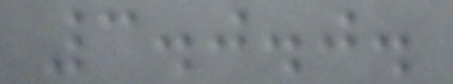3.0.0.
